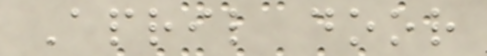April door
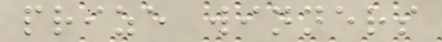prize winners
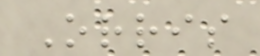Orris
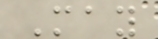May
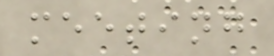meeting
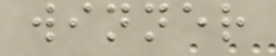winner
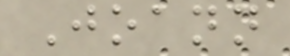Joann
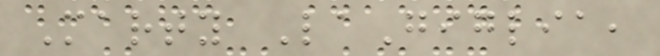Marty LaGiglia,
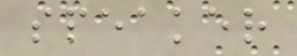speaker
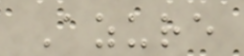Azure
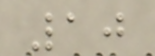10
